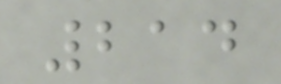214
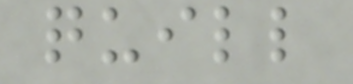quill
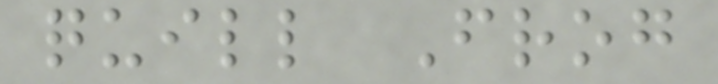quill Frog
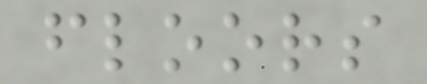floors
